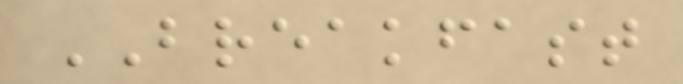BREAKFAST
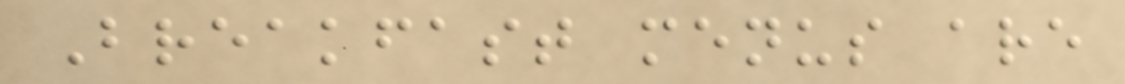Breakfast menus are
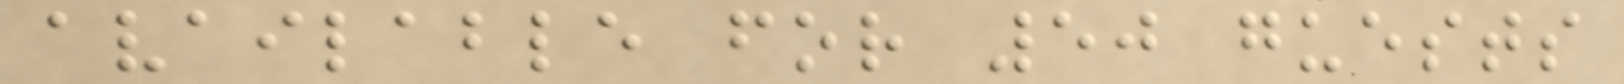available for 50 guests
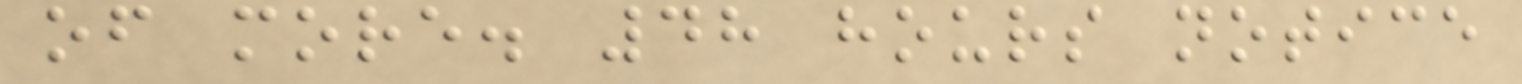of more. 48 hours notice
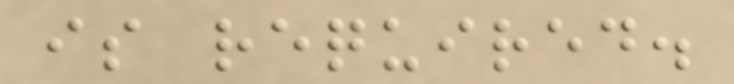is required.
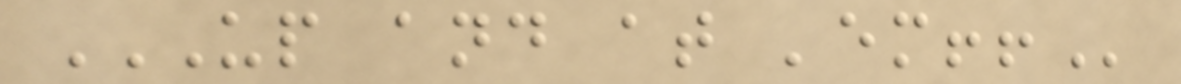UP AND AT 'EM!!
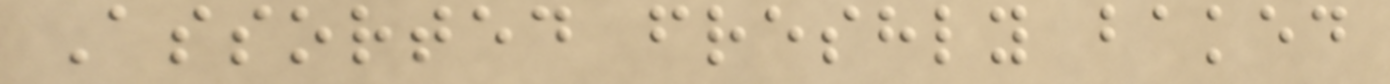Assorted freshly baked
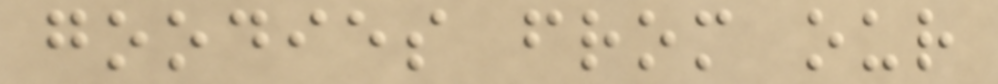goodies from our
